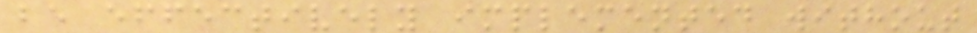be effectively implemented without
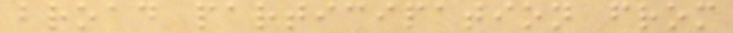broad participation from
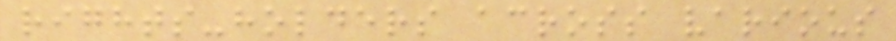rights-holders across various
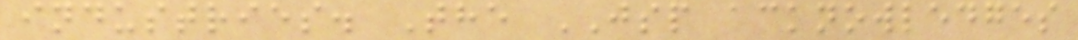industries. The JSP acknowledges
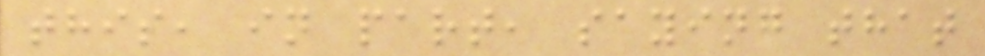this, in part, saying that
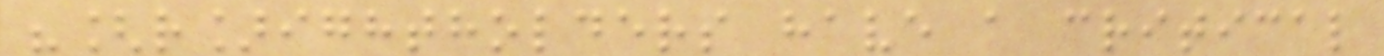"[r]ightholders have a critical
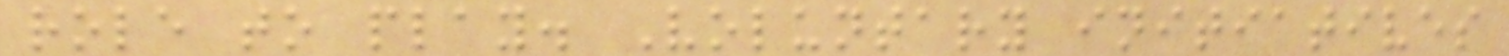role to play. Voluntary initiatives
